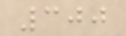300
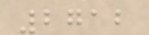2712
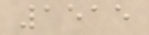1515
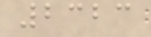2323
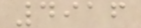4916
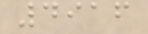4916
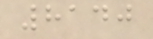8140
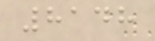8148
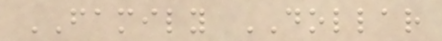FAMILY DOLLAR
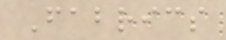Fabrics
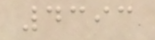4393
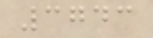3743
